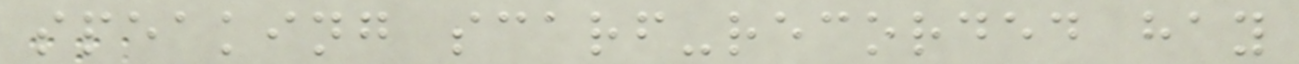speaking scarf-recorded hay
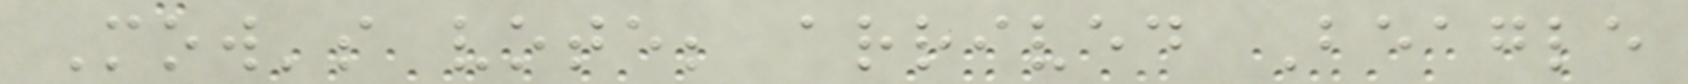Mow's vote; arrived Beagle
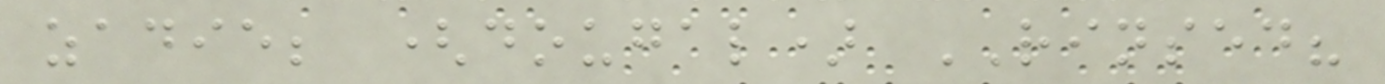zadie; (dougal) RINSED?
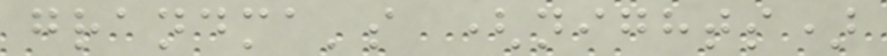grandma's (nights)
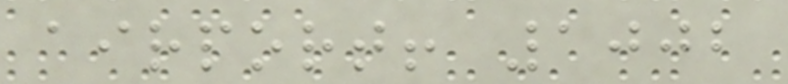airport! 1002
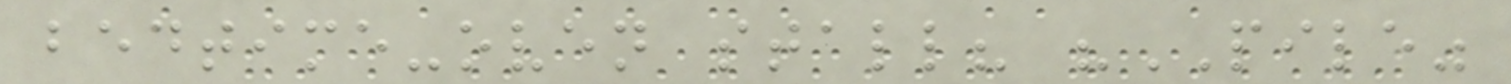bedtime-oven stall? "PILE"
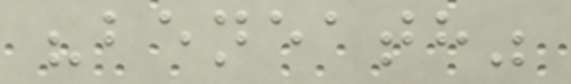"beneath"
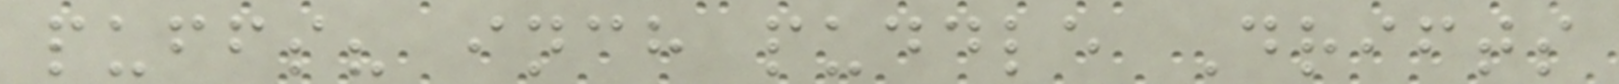puffs? inch puddle Drifts
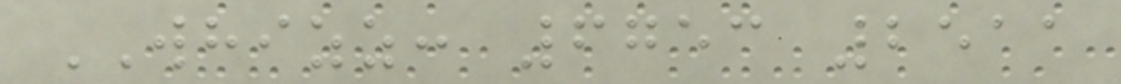WHIZZ: 6753 2511
